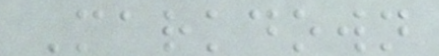Markdown
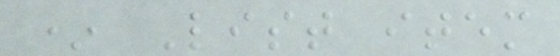* List item
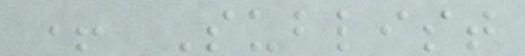+ Sublist
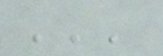'''
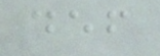def
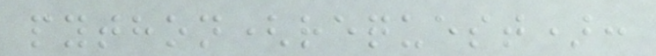python(request):
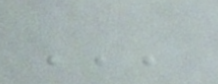'''
